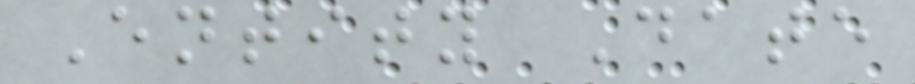Entity Date
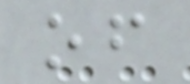of
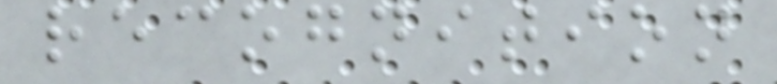recognition
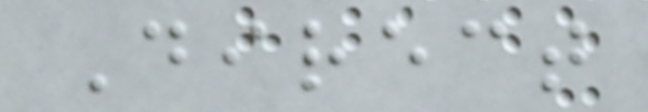Direct
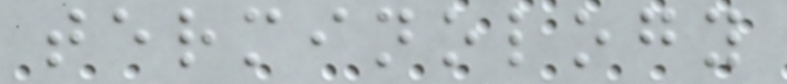terminology
